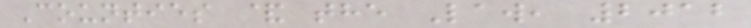Counties & the Law, 2012
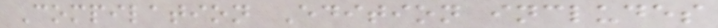Compilation Edition includes
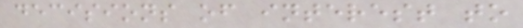decisions of interest to
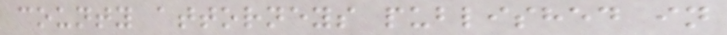county attorneys published in
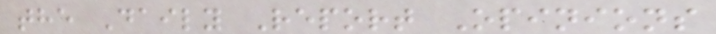the Daily Report Opinions
